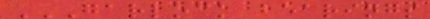GARLOCK BEARINGS
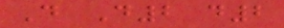D D2 d2
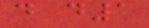d d1
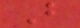B
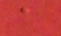a
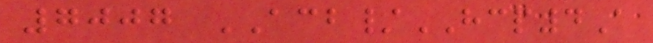7007 ACB/HCP4A
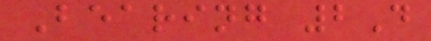Bearing 2D
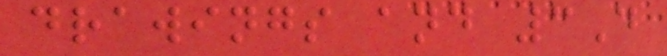drawings and 3D
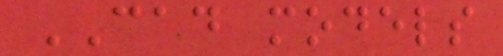CAD models
